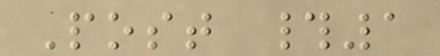Post #1
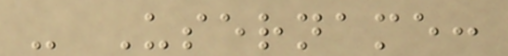- Username:
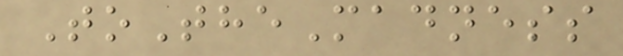ToTheMadness
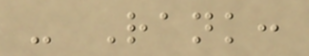- Rank:
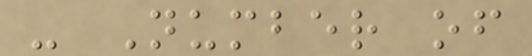- Number of
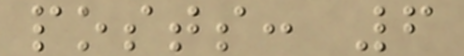posts: 6
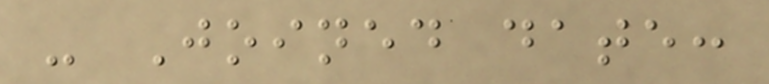- Joined date:
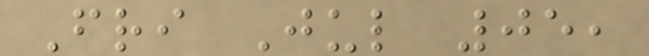Fri Jul 05,
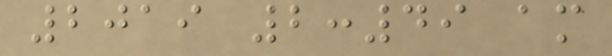2019 2:49 am
